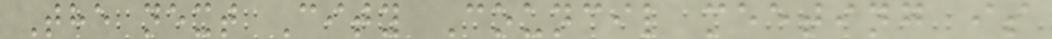The next City Council meeting is
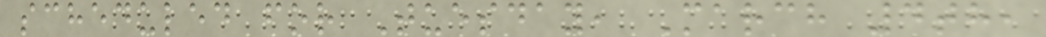scheduled for Tuesday, March 4th,
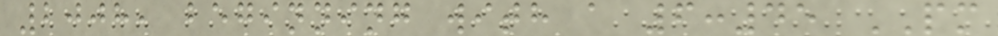2008, beginning with a 6:45 PM
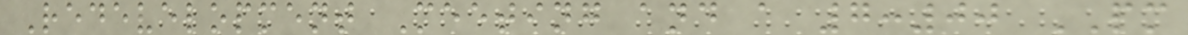Redevelopment Meeting and a 7:00 PM
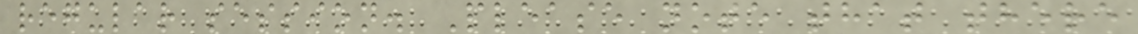regular session. Please note that there
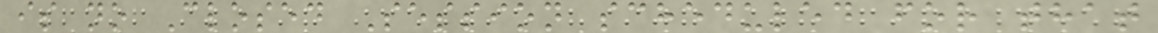is no Closed Session scheduled for that
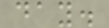day.
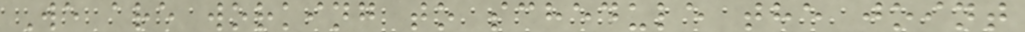We are working to schedule the joint
